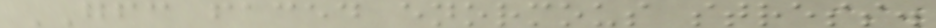GFC faced enormous stress.
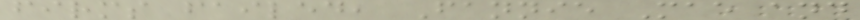firms failed, Fannie Mae and
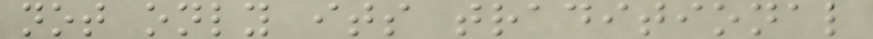not only its traditional
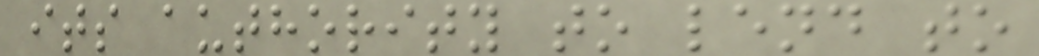its authority to lend to
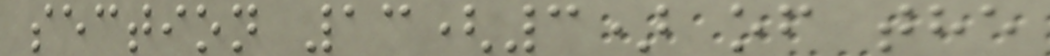section 13(3) of the
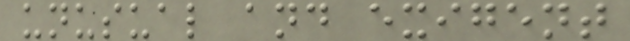unusual and exigent
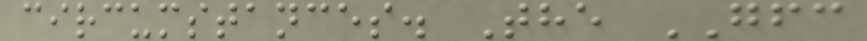circumstances. The GFC
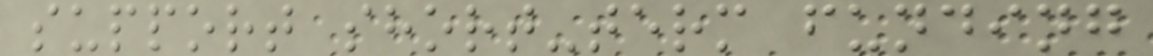support short-term funding
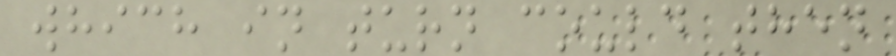which in turn could then
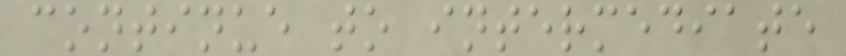continue to intermediate
